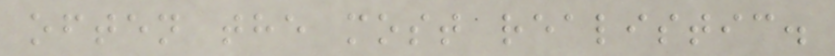often the most realistic.
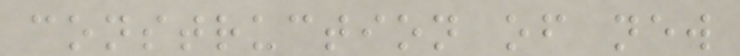construction of new
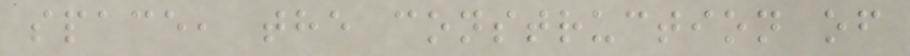space, the construction of
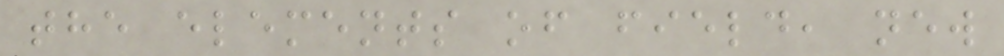the elements of field, new
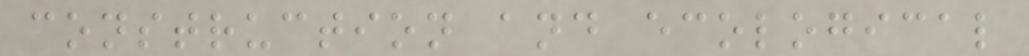construction and ecological
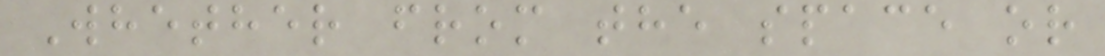Whether from the space or
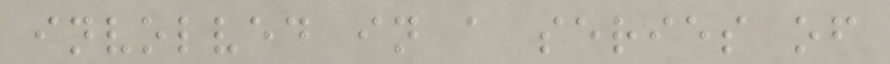involved in a series of
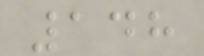148
